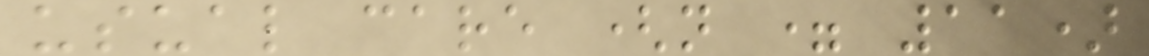usual care (n = 11)
